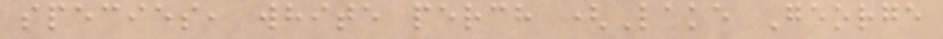species, white perch (Lake George
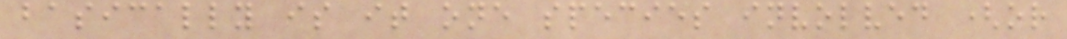basically is it one species involved (or
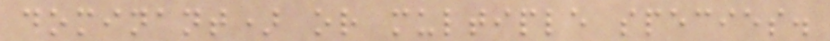dominant) or multiple species.
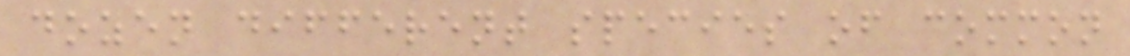dozen different species of common
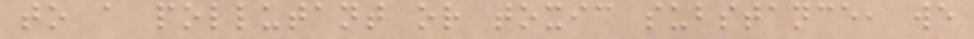to a pollutant or toxic substance, we
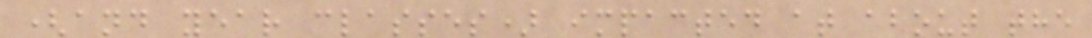(and year classes) impacted at about the
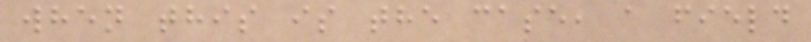when this is the case, a field
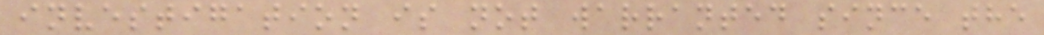investigation is not warranted since the
